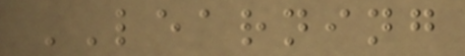LEARNING
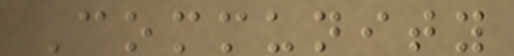Community
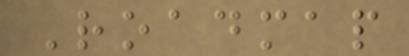Roadmap
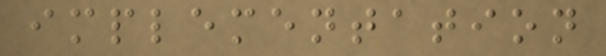implementation
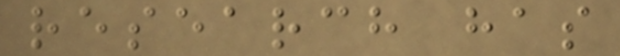research has
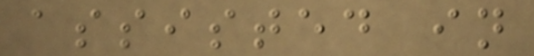assisted in
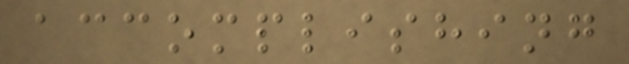accomplishing
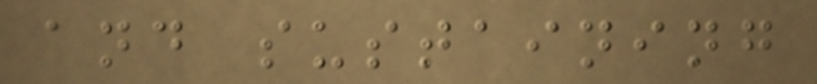and sustaining
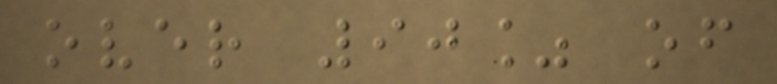over 90% of
